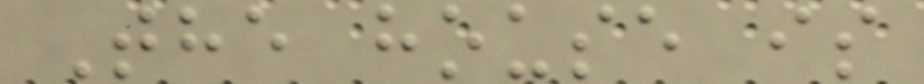The house is
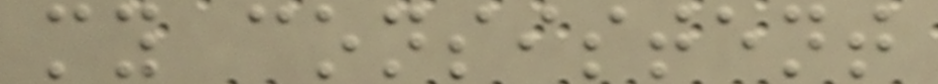my consistent
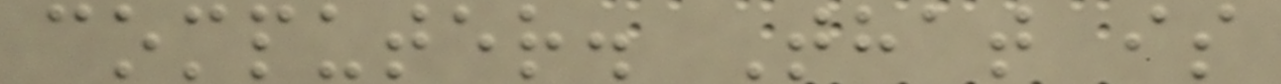computer. That is
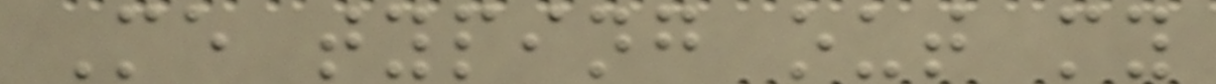Me typing out my
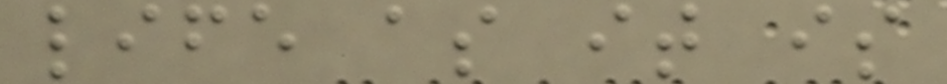life as it is
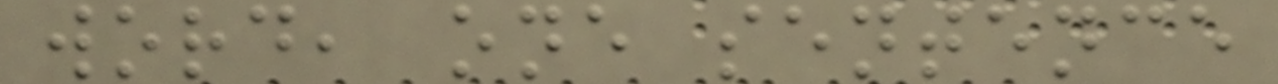word, one sentence
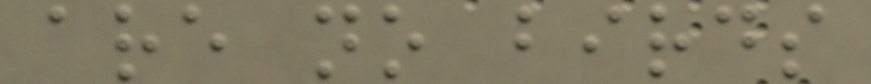are no birds
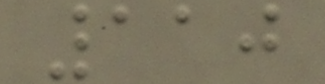110
